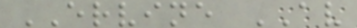ERVINE AV
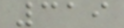319
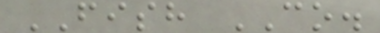FISH CO.
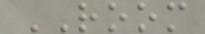ROOM
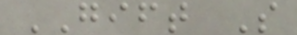GIFT S
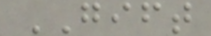GIFT
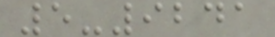5-9241
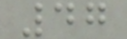47
